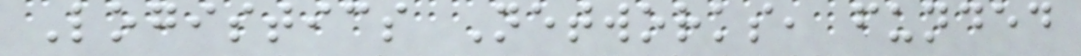Logistics Networks, funded
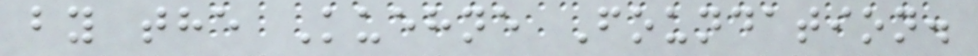by the Kuehne Foundation.
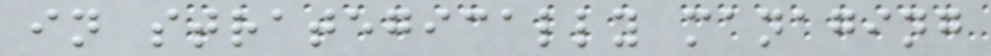in strategically managing
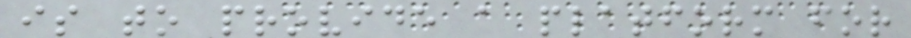is to provide a platform for
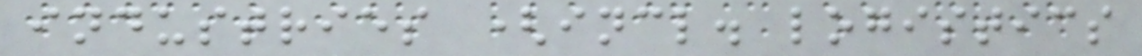industries (incl. logistics
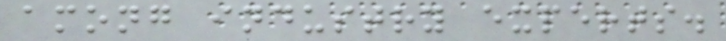among industry experts.
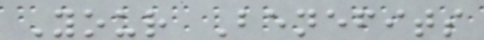Your Benefits
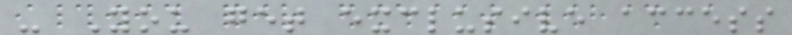- You get exclusive access
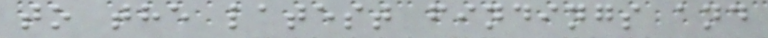to the latest findings and
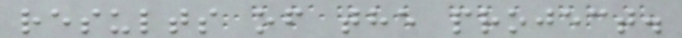results of the project.
